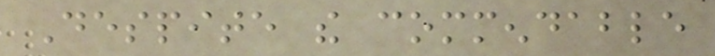Despite the commendable
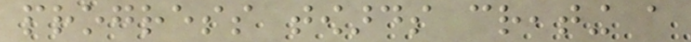progress towards creating a
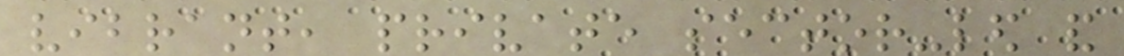vibrant, private sector-led and
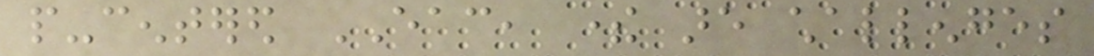people-centered EAC, there are challenges
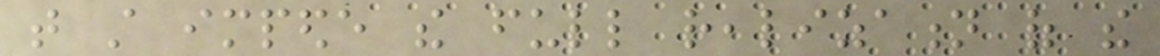that still impede the full realization of the
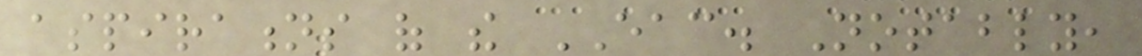aspirations of the EAC. Notably,
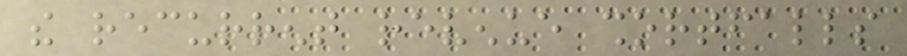the recurrent revenue shortfalls
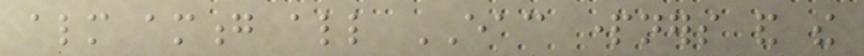almost among all EAC partners and the
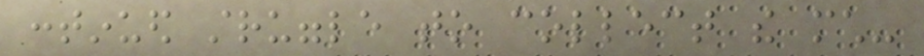continued struggle to collect the much-
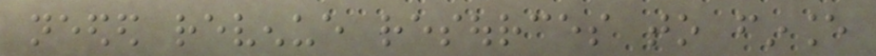needed revenue resources to finance
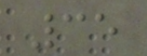35
